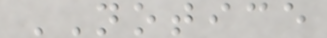NOTICE
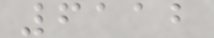6112
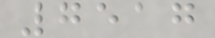7517
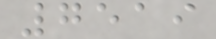7519
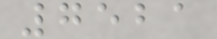7521
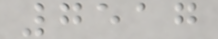7517
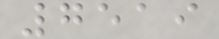7519
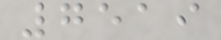7519
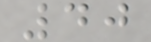40
